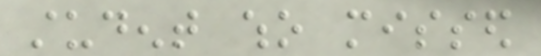student who missed
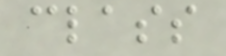class
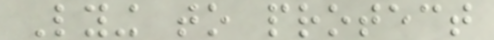Lying to protect
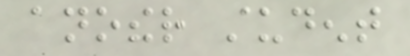another student
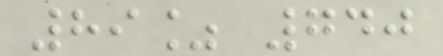89% 740
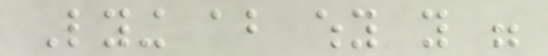Lying about why you were
